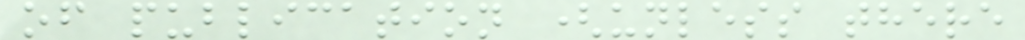of publication (unless there
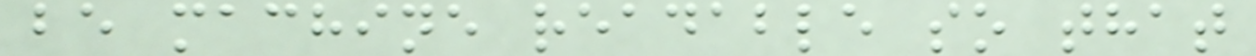be machine readable so that
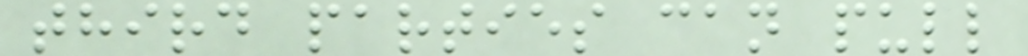third parties can pull
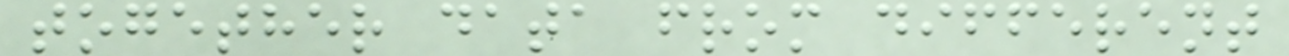together data from different
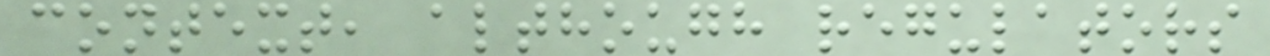context, although regulators
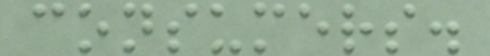consumers.
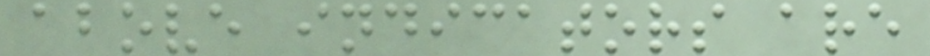above indicators are
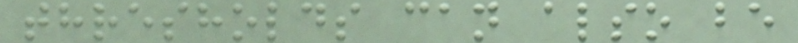thresholds can also be
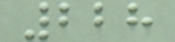228
